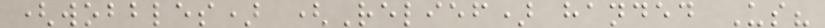(wobbles) (Relief) handed Us?
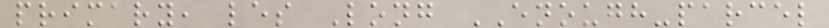primary, les Long ENOUGH-parcel
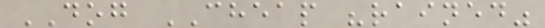DOG CHEAP "rained"
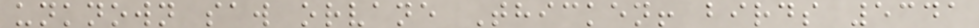unknown saw orvane Thicken! birds 5341
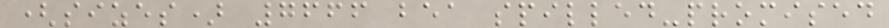(sizes) 7666 bea spilled-promised
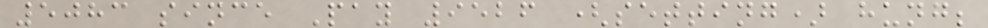5083 since Pay 9526 (setting) hung;
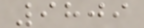9809
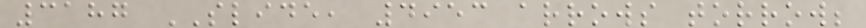3187 SLIDE, 4953 arrows torrow;
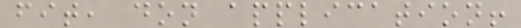fit, don application!
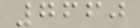7660
